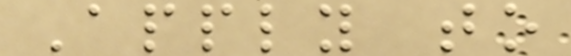Apply to
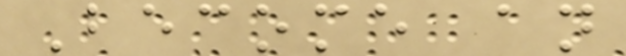Become an
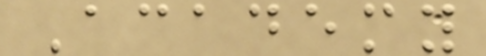Academy
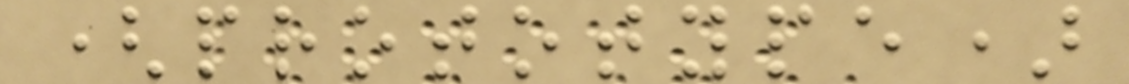(prototype)
